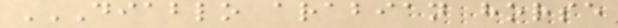DIABLO ARABIAN HORSE
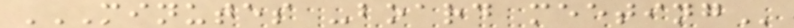MINUTES -BOARD MEETING
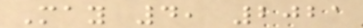May 4, 2021
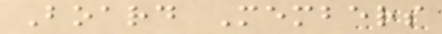Board Members
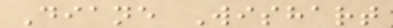Diane Wishart
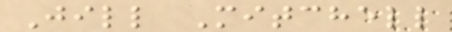Jill Mitchell
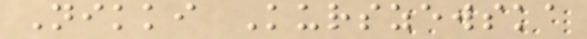Nikki Kurszewska
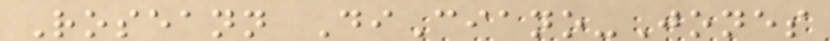Roseann DiCiano-Jones
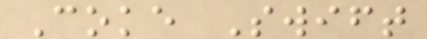Coke Swift
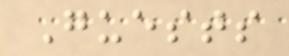Guests
